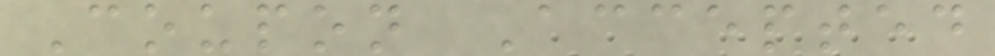Coupon Accepted
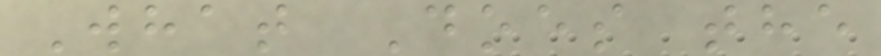What Does the
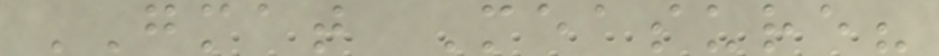GMAT Measure?
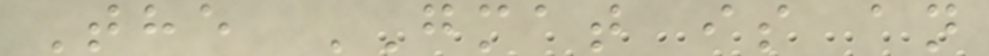The GMAT is an
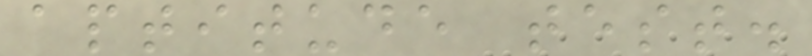aptitude test.
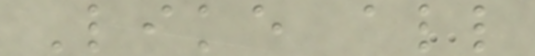Like all
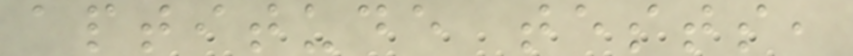aptitude tests,
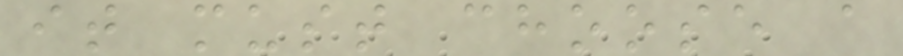it must choose a
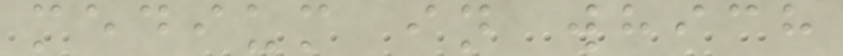medium in which
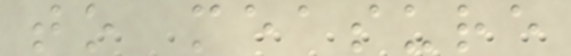to measure
